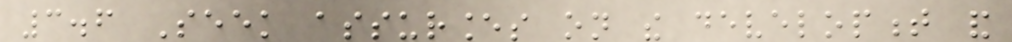3.6 Seek assurances on the development and
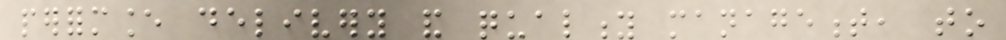performance delivery and quality management, to
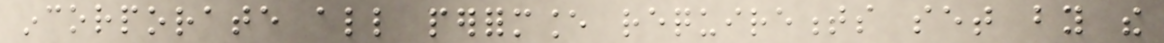incorporate all performance requirements set by the
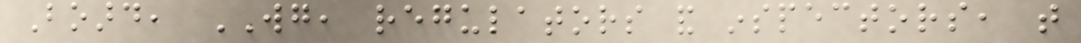Board, WG, regulators and inspectors, that
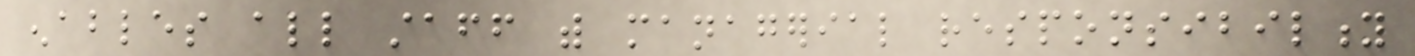enables all staff with managerial responsibility
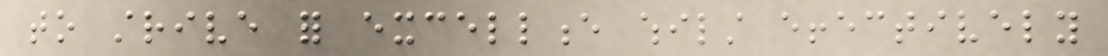to strive for excellence whilst effectively
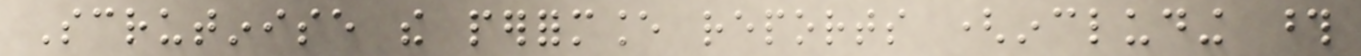Scrutinise the performance reports (including those
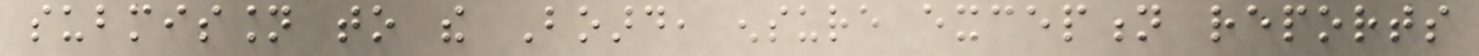submission to the Board, ensure exception reports
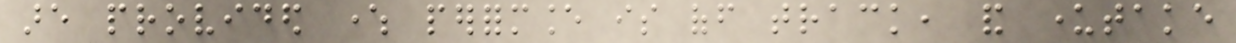are provided where performance is off track, and undertake
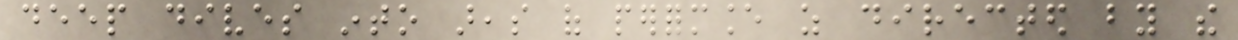deep dives into areas of performance as directed by the
